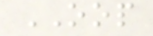OOP
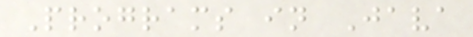Programs in Java
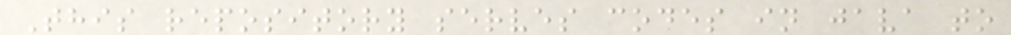This repository serves codes in java to
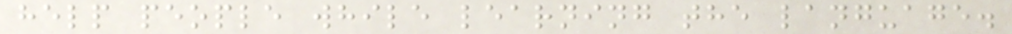help people while learning the language.
